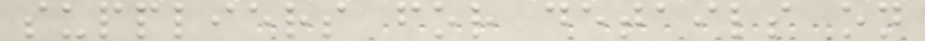suppliers for details on
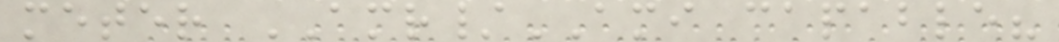meter AMR/AMI capable?
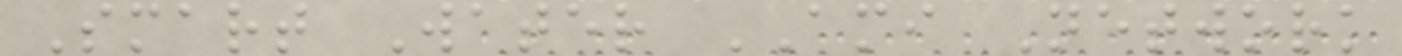Smart Water AMI Network
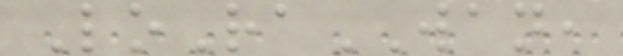LoRaWAN,
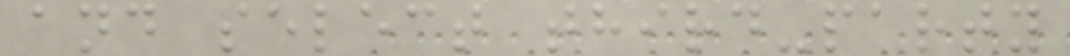and select third-party
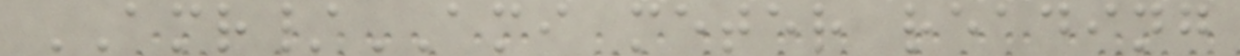AMR/AMI meter reading
